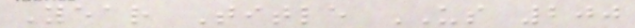Year Title US 200
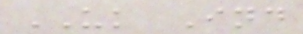UK Ind
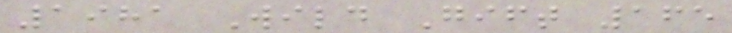1981 Wild Gift 165
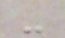-
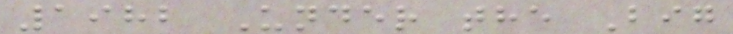1982 Under the Big
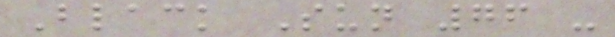Black Sun 76 -
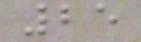25
